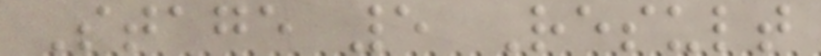Stage 5 Result
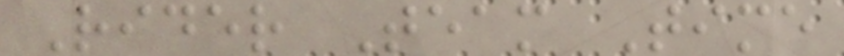Rider Team Time
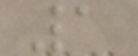1
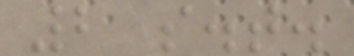2 s.t.
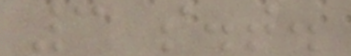3 s.t.
